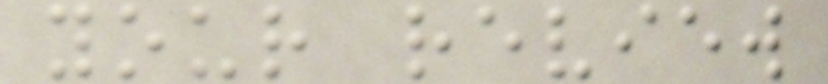your review
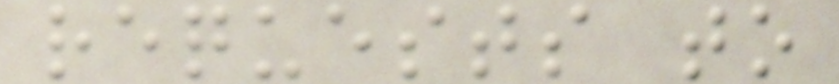requests to
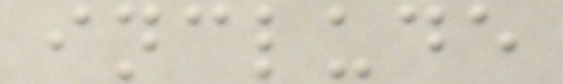include
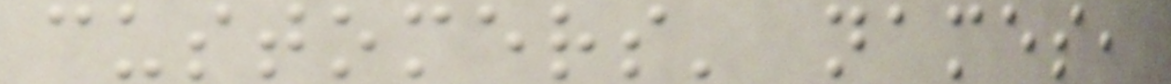customers' names,
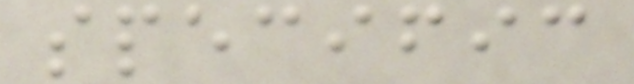specific
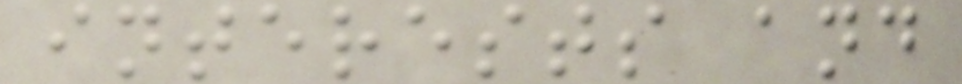interests and
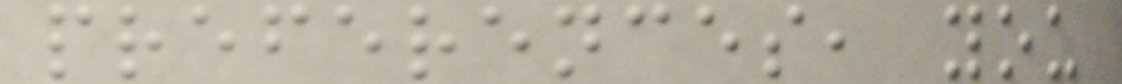preferences, you
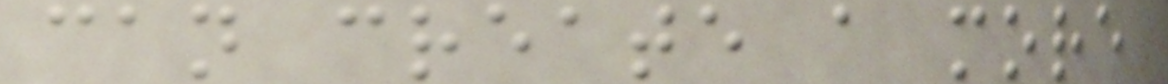can create a more
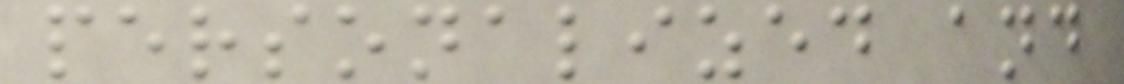personalized and
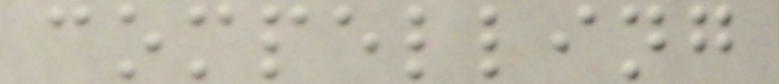compelling
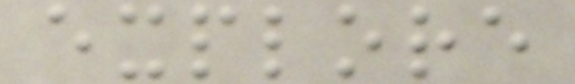explore
